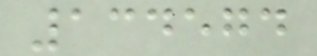134574
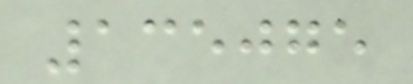135075
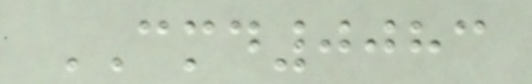CMD0083
